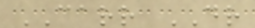CARR DR
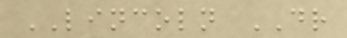LINCOLN DR
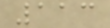113
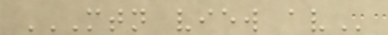MTN VIEW AV
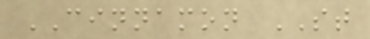CINNAMON ST
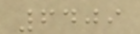6409
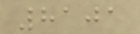8101
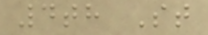4th St
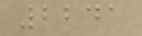2241
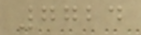7724
